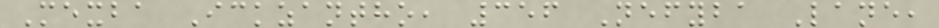Mexba Ickzantho, 356 Nefyba Lane,
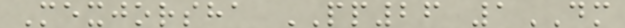Mexjorsha PP26 1DM
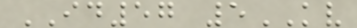ID57 5KV
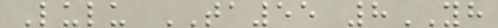Lulu TA55 8YH
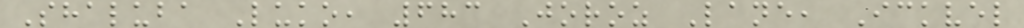Shaluba Luko, 683 Joroz Lane, Ickvel
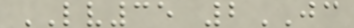LV35 2JC
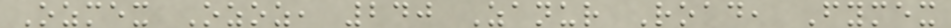Ozmex Ozoz, 240 Zanur Road, Fymex
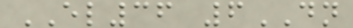EL36 6DN
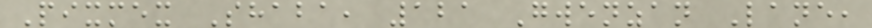Pixmex Shaba, 121 Gwenzan Lane,
